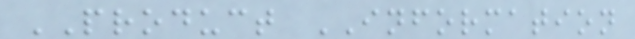PRODUCT INFORMATION
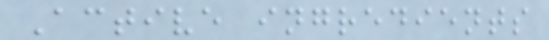Active ingredients
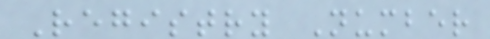Registry Number
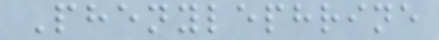Phenylephrine
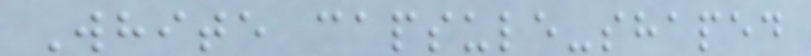White capsule-shaped
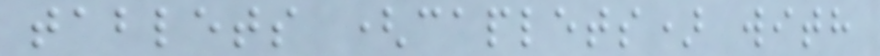tablets (caplets) with
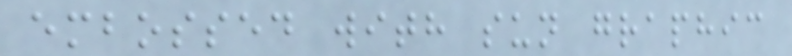embossed with sun graphic
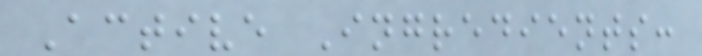Active Ingredients:
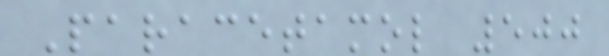Paracetamol 500
